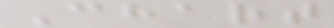Chart
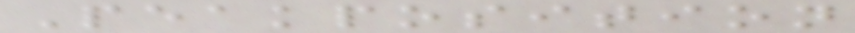Peakposition
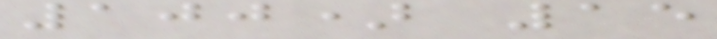100) 15
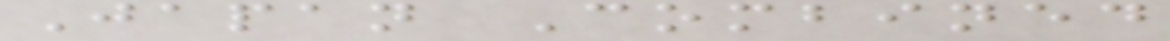Japan Combined
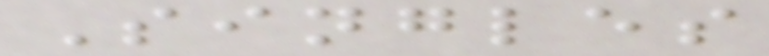Singles
